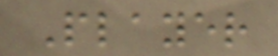Player
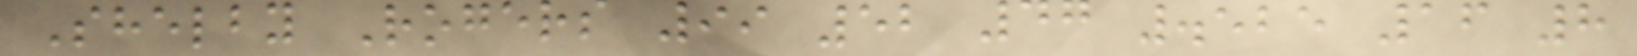Shelby Rogers 99 52 47 .525 16 8
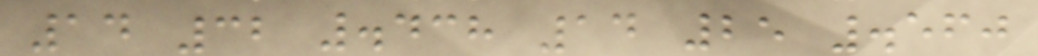14 32 .438 14 25 .560
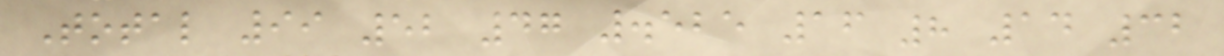Total 99 52 47 .525 16 8 14 32
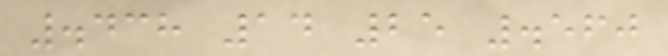.438 14 25 .560
